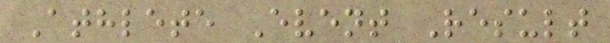Athlete Event Result
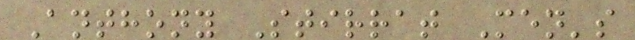Anthony Stirrat Men's
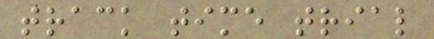track time trial
